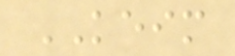KEIM
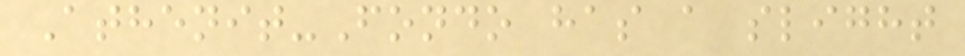Athenit-Fondo has a slight
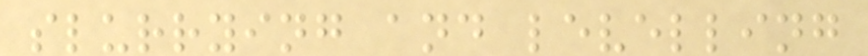slurrying and levelling
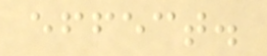effect.
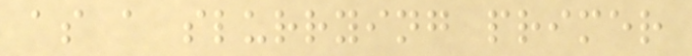as a slurrying primer
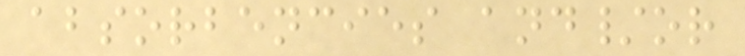absorbencies and/or
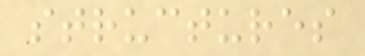structures
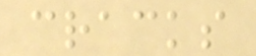cracks
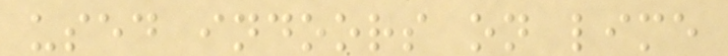used indoors on lime
